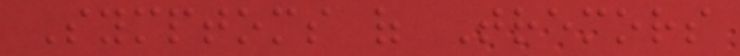Symptoms of Tremors
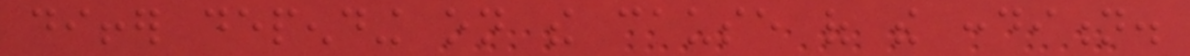differ depending on the cause of the condition.
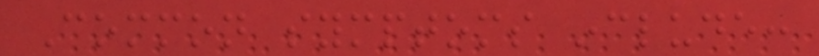Common symptoms include:
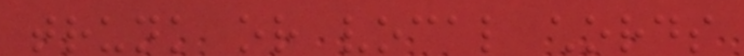trunk or vocal chords
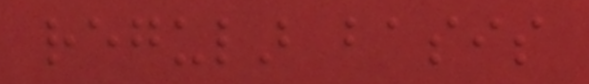regular basis
